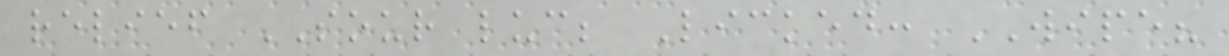relief SOUR luc; Licked: WIPE?
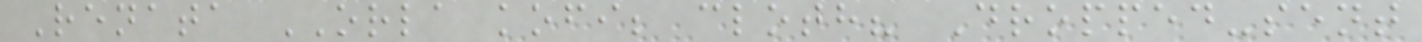Renata ORLA kofi; cloth? Dropped-sent
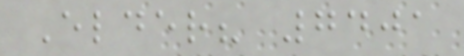Elder? 7401
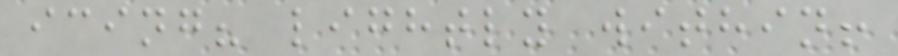icing? lightly within!
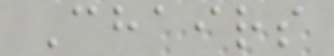Chairs
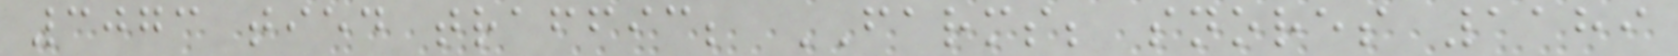3073 tied traffic; FARMS; snores 1189
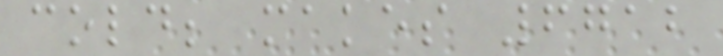cold; makes 6712
